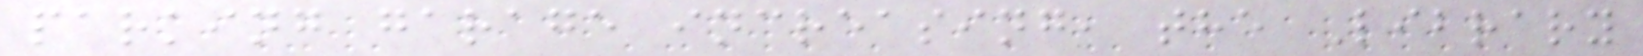parking garage increasing, the Library
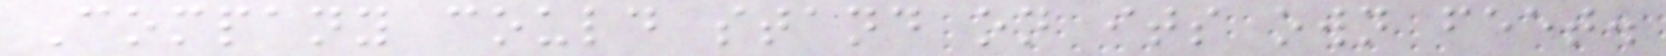Company could stand on its own feet.
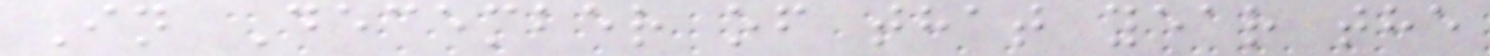In December of that year the
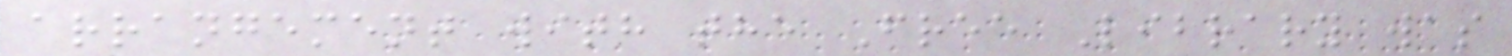arrangement with the Free Library was
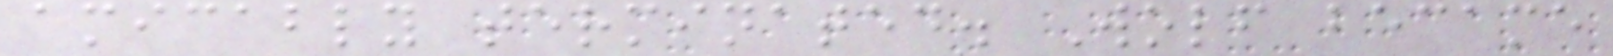amicably terminated. Wolf became
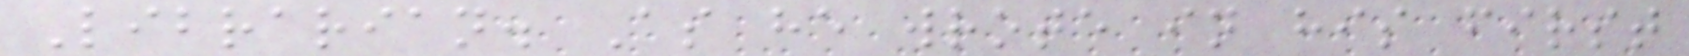Librarian. As he wrote in his first
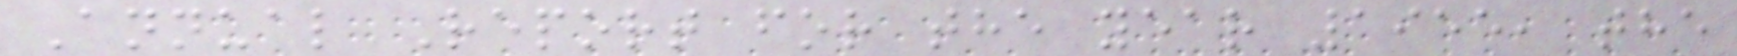Annual Report for the year 1955, the
